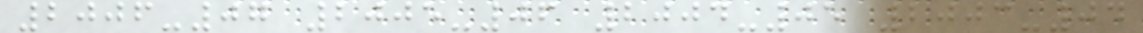2006-07 2005-06 2004-05 2003-04
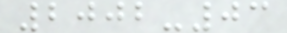2002-03
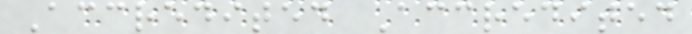Accredited Accredited
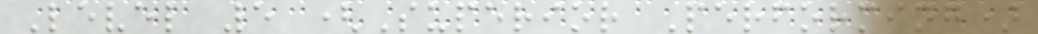Level 5 (Superior Performing)
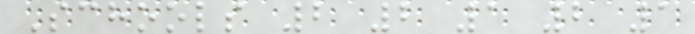Schools 2 2 1 2 1
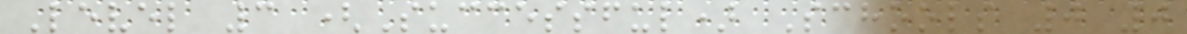Level 3 (Successful) Schools 0 0
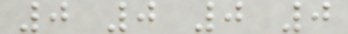0 0 0 0
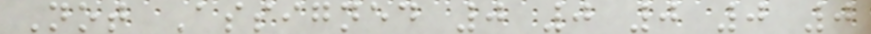Not Assigned 0 0 0 0 0
